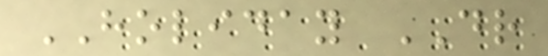HOLIDAY DR
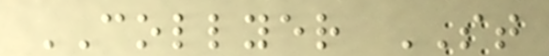COLLYER ST
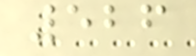526
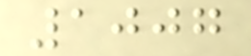1007
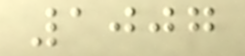1007
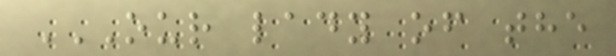OUR LADY OF THE
